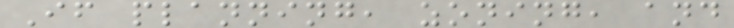If planning, zoning, and
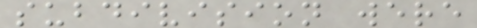subdivision were
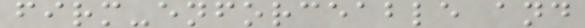firm-enforceable and
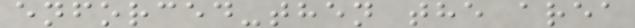enforced-then the area
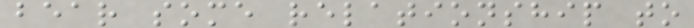bear some relationship to
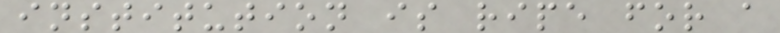institution is ripe for a
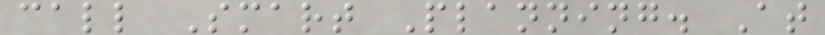call Smart Planning. At
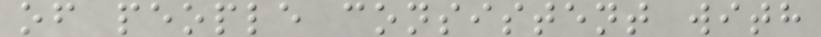of people consistent with
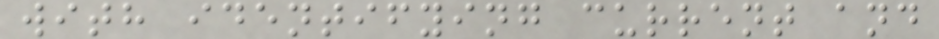with identifying current and
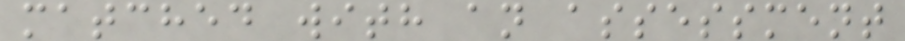matched with an assessment
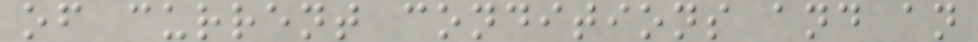of current conditions and an
